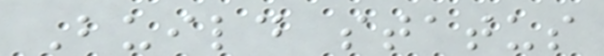Build status
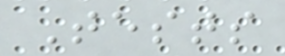Tests
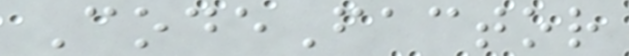CodeFactor
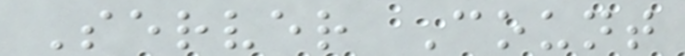Server Count
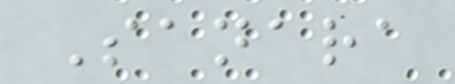Sanara
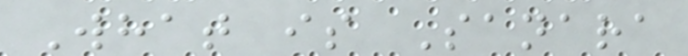What is Sanara
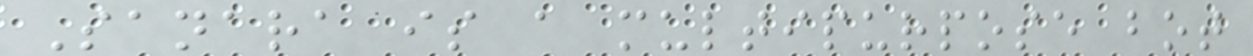Sanara is a multipurpose bot
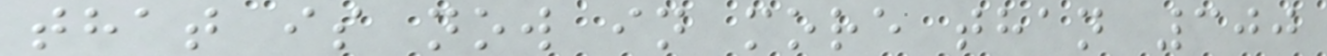that is now in more than 300
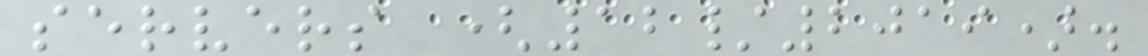servers (12/2019).
